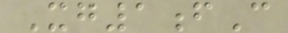Xg1fC
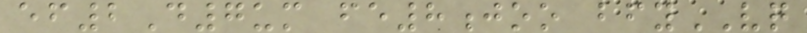ef2D7um fe8joo bfyVQ
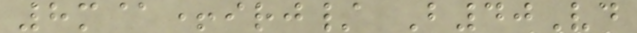8m@+irj/ B40Vd
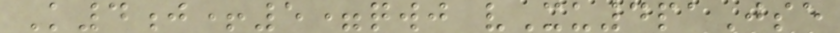K4j+5=qwj vXu4paJse
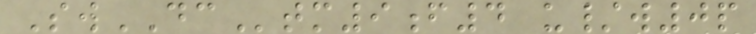SwDCtm9f4 u/w0p
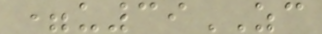=u39ZC
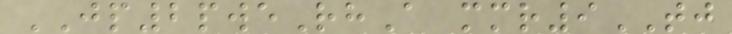JP2pweRhA mmr9TJ
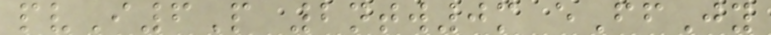pvI6P 2ntw0m eFfJy
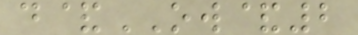d&OW&2
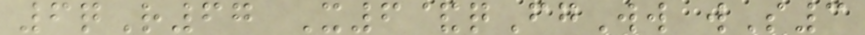6qR67 X6&qFgWw wS3
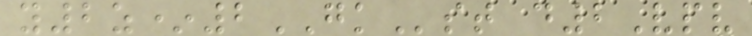y2z*2GKst d2Vpv
